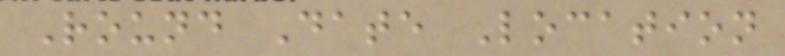Round Date Location
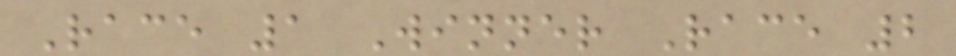Race 1 Winner Race 2
